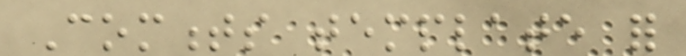Comments template for
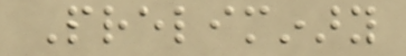Preliminary
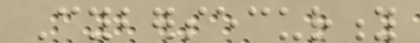Cybersecurity
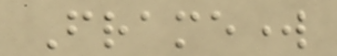Framework
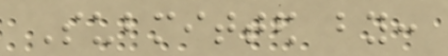Submitted by:
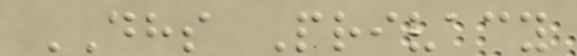DHS Privacy
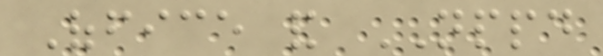Office and NPPD
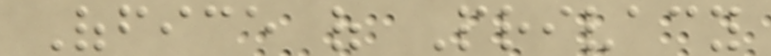Office of Privacy
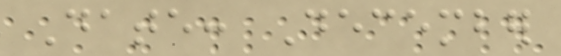Date: December
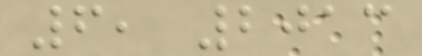6, 2013
